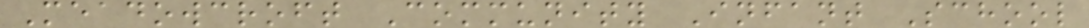Meadowcroft Community Infant School
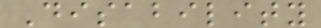Disability
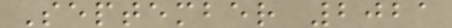September 2021
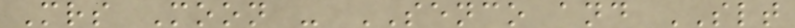Mrs Moon - SENCO and SLT
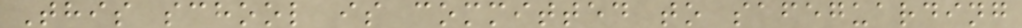This school is committed to safeguarding
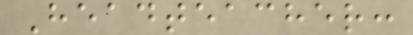Headteacher:
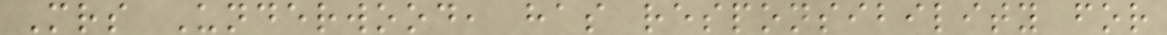Mrs Underwood, has responsibility for
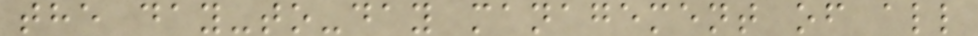the day-to-day management of all
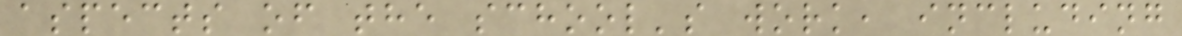aspects of the school's work, including
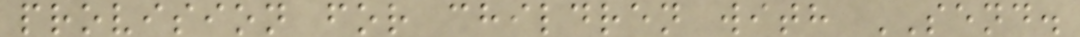provision for children with SEND.
